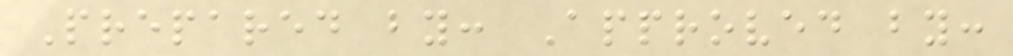Prepared by: Approved by:
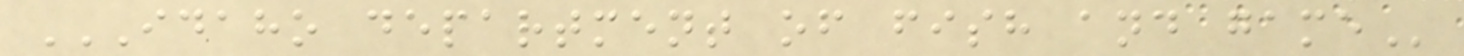IDAHO DEPARTMENT OF FISH AND GAME
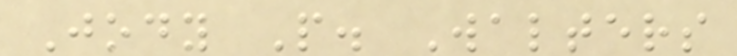Jody P. Walters
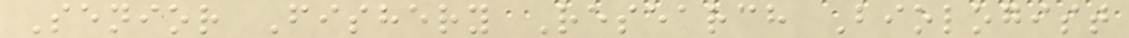Senior Fishery Research Biologist
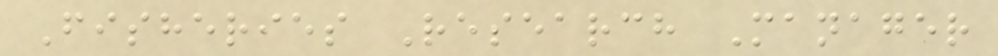Fisheries Research Manager
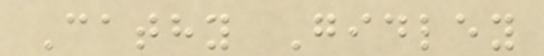Cathy Gidley
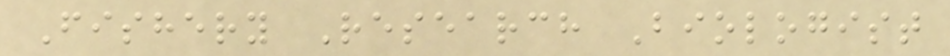Fishery Research Biologist
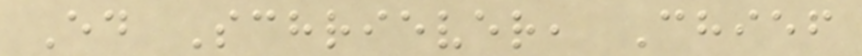Ed Schriever, Chief
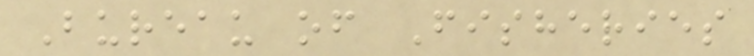Bureau of Fisheries
